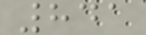841
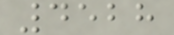4528
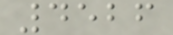4526
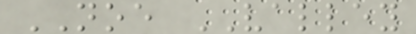NOE VALLEY
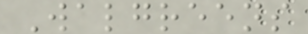Walgreens
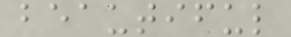beautiful
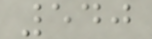540
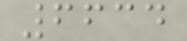6634
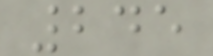245
